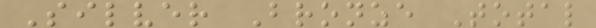Silver Bronze Total
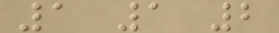1 1 2
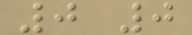0 0
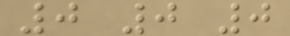0 0 0
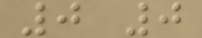0 0
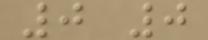0 0
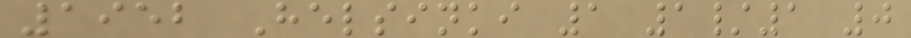1952 Helsinki 1 1/1 0
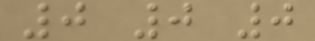0 0 0
